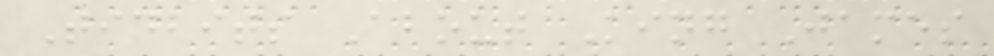Tidbits About King James
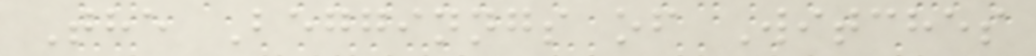The Begginngs of Witches
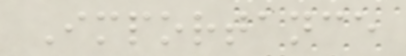Importance
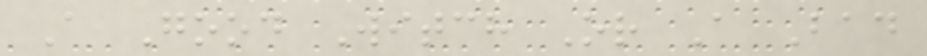A Good Witch Or A Bad
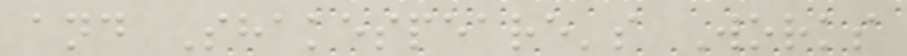and Shakespeare's Works
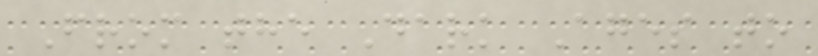From the Dark Ages to
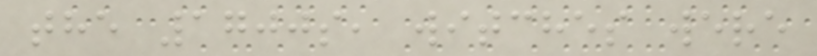the 1700s, witches were
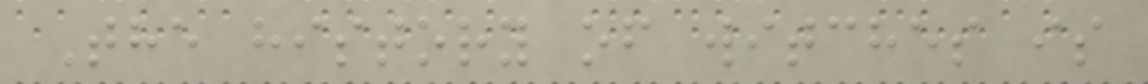The history of witches is
